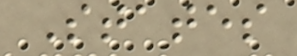States
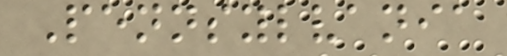Pennsylvania
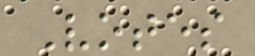Votes
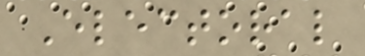Electoral
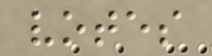votes
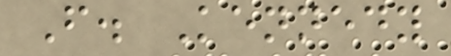F. Kennedy
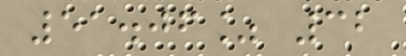51.06% 32
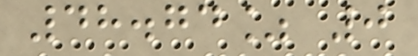48.74% 0
